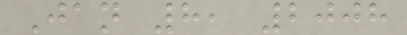Jan 8, 2008
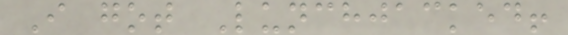I got Lunchjacked!
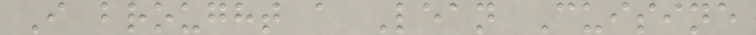I brought a Lean Cuisine
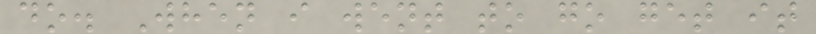do. When i went to go get it
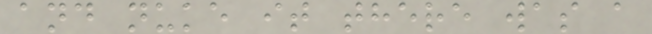and nuke it there was a
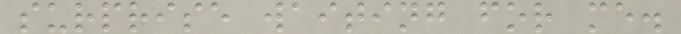surprise waiting for me.
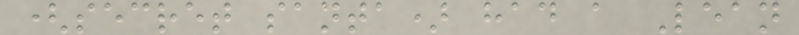(secret santa) had a Lean
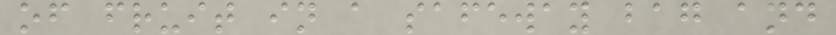of fruit in a safeway bag and
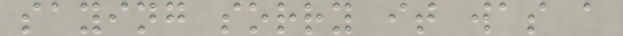saying sorry it was a
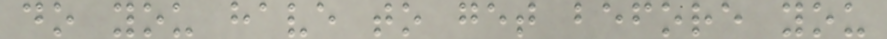do you have to get before you
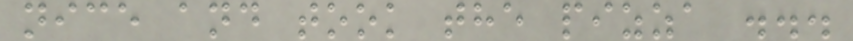nice and took the pizza ...
